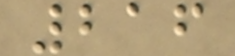216
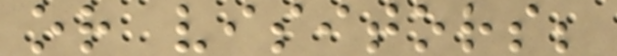or visitors;
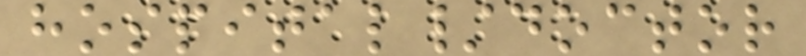hospital/doctor
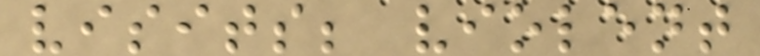visits; violent
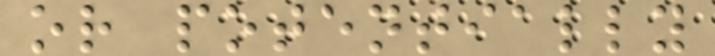or potentially
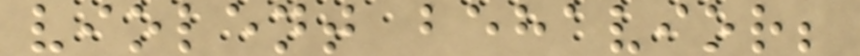violent behavior;
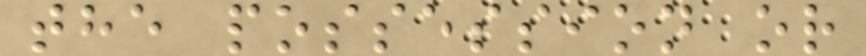the possession or
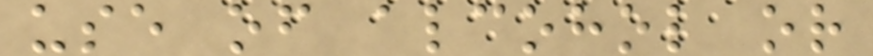use of alcohol or
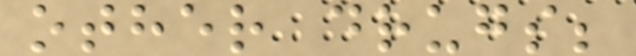other drugs;
